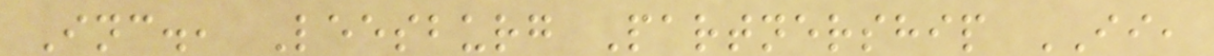Inc., Leesburg Partnership II,
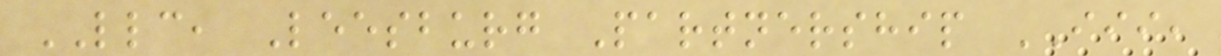LLC, Leesburg Partnership III,
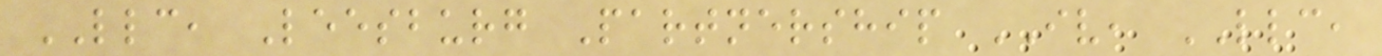LLC, Leesburg Partnership IV, LLC,
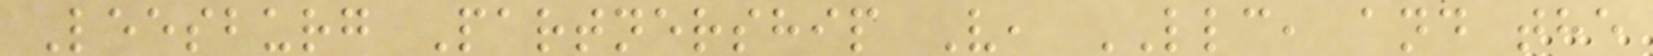Leesburg Partnership V, LLC, and the
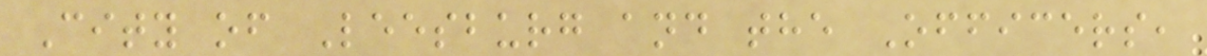City of Leesburg and the Officers,
